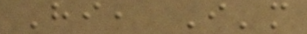Hi, I'm
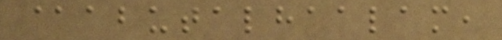@abutalhaalam,
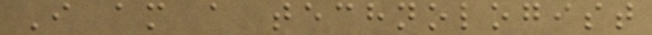I am a technologist
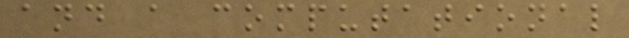and a computational
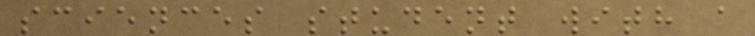sciences student with a
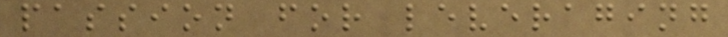passion for leveraging
